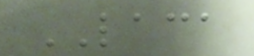LACA
